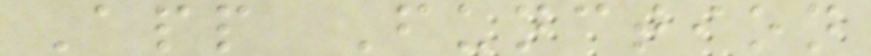App Function
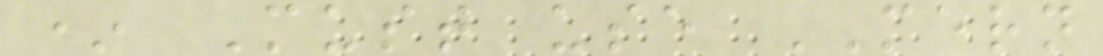* Must use MERN
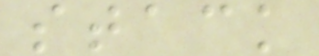stack
